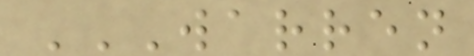WARREN
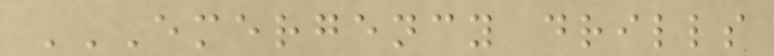EMERGENCY DRILLS
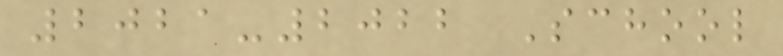2021-2022 School
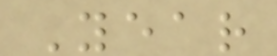Year
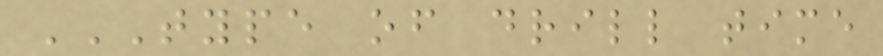TYPE OF DRILL TIME
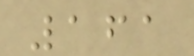161
